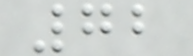72
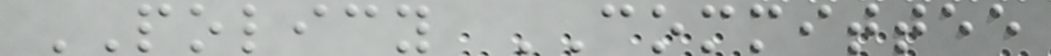POLICY COMMITTEE
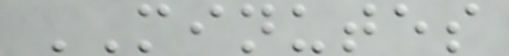MINUTES
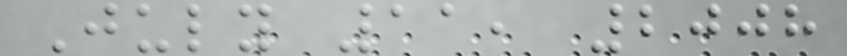July 11, 2008
